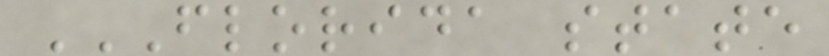FLORIDA STATE
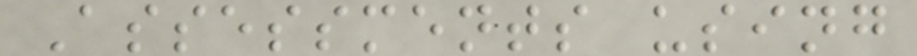Assessments using
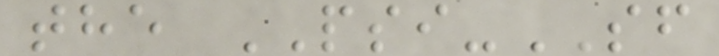the PSI-SF
